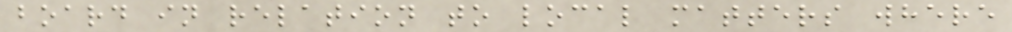board in relation to local matters where
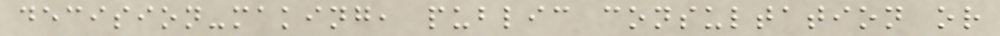decision-making, public consultation or
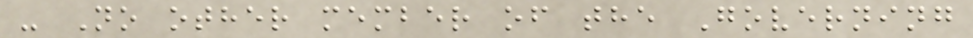- No other member of the Governing
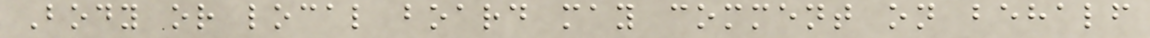Body or local board may comment on behalf
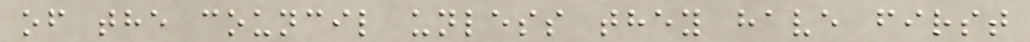of the council unless they have first
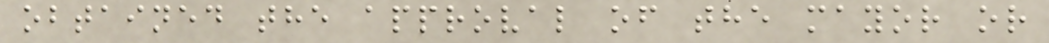obtained the approval of the mayor or
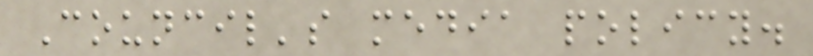Council's media policy.
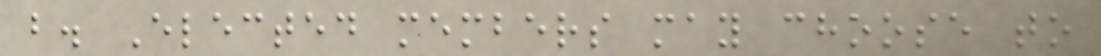b. Elected members may choose to
